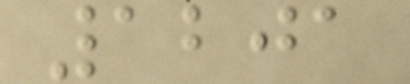1201
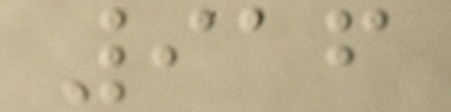916
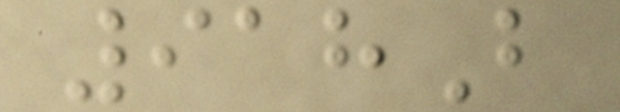918B
